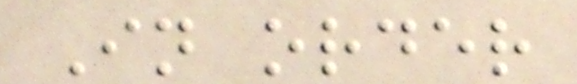In order
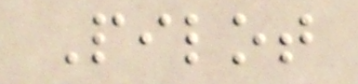Pilot
